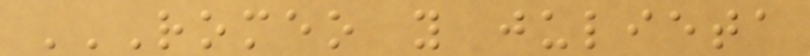ROMEO Y JULIETA
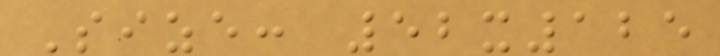Size: 52x125
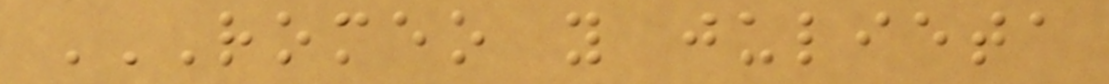ROMEO Y JULIETA
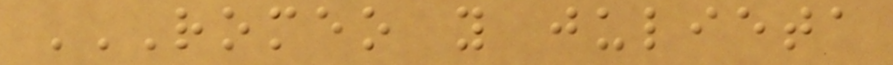ROMEO Y JULIETA
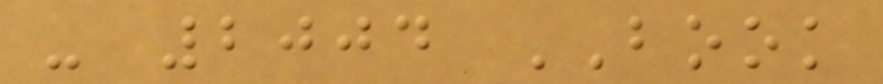- 2004 BOOK
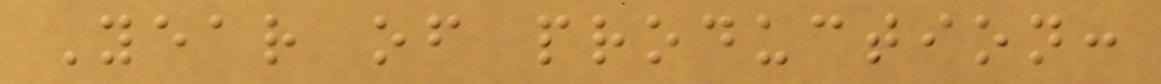Year of production:
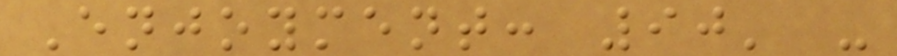Enjoyment: 90' -
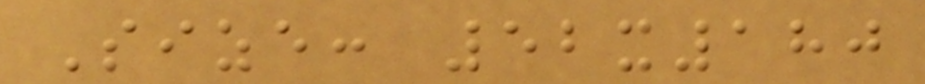Size: 52x180
